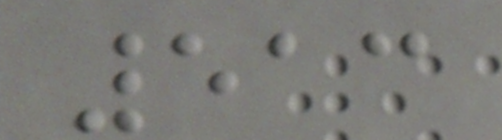513
